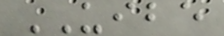UIBE
